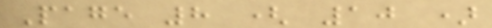Page 8 ( 10 )
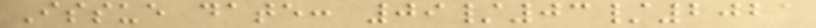Issue date: 09/03/2021
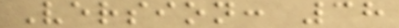Version: 38
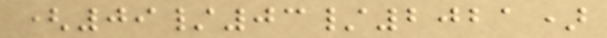(09/03/2021)
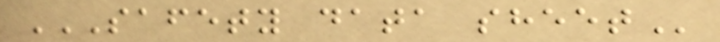SAFETY DATA SHEET
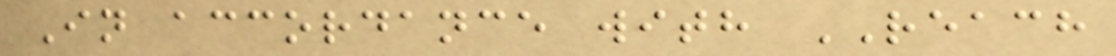In accordance with REACH
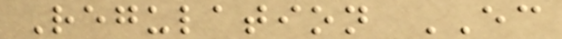Regulation EC
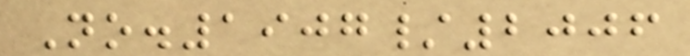No.1907/2006
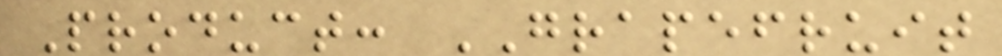Product: GRAPEFRUIT
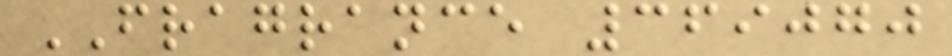FRAGRANCE 369070
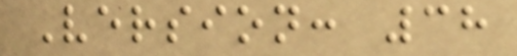Version: 38
